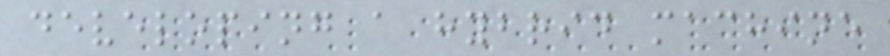developing a hybrid machine
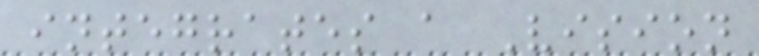integrates a Vision
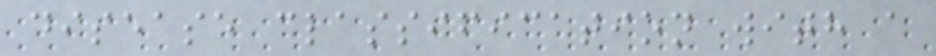disease classification with a
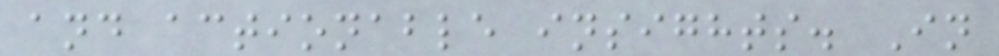and actionable insights. In
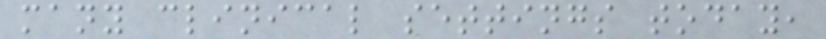many clinical settings today,
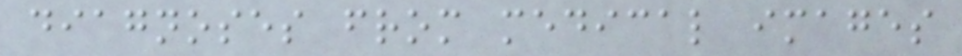diagnoses from medical images
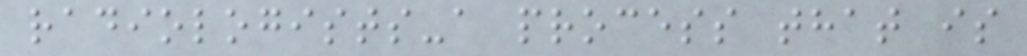radiologists-a process that is
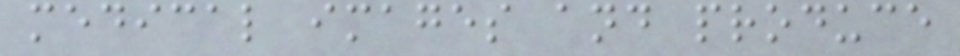medical images and produce
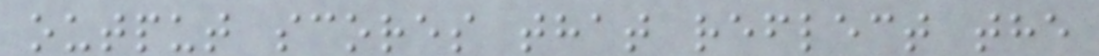output scores that reflect the
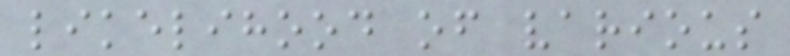likelihood of various
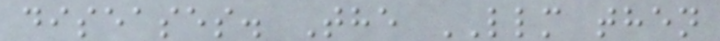diseases. The LLM then
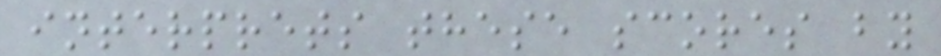interprets these scores by
